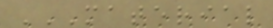MATERIAL
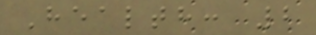Health: 2
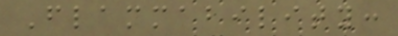Flammability:
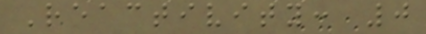Reactivity: 0
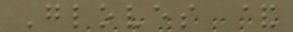Gloves &
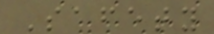Safety
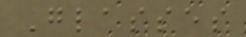Glasses
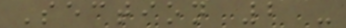Section 2 -
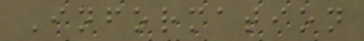Information
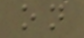on
